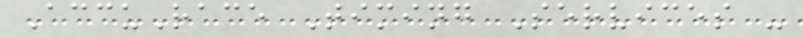AccuRace Timing Services -
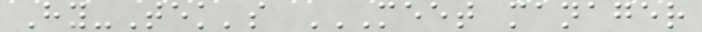Hy-Tek's MEET MANAGER
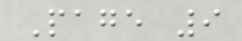Page 9
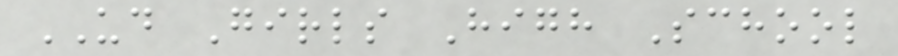UD Girls High School
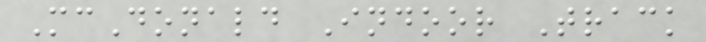McDonald Indoor Track
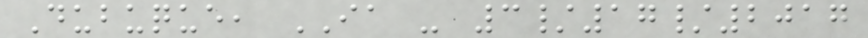Dubuque, IA - 3/17/2017
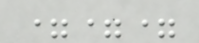===
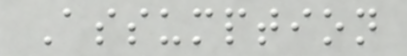Assumption
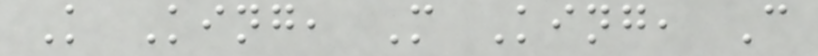K King, M King, C
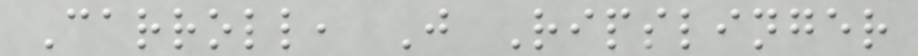Carroll, J Ripslinger
